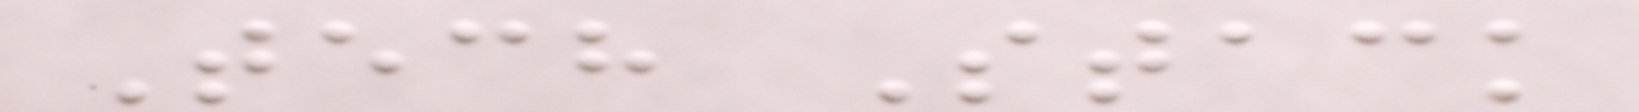Tech Stack
